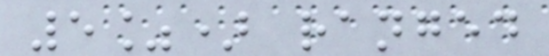5%) ranged
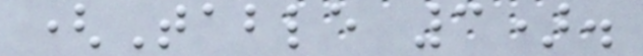(Table 3).
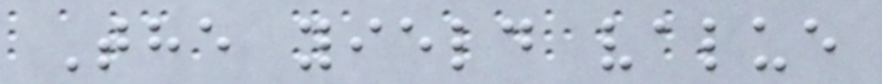The yield value
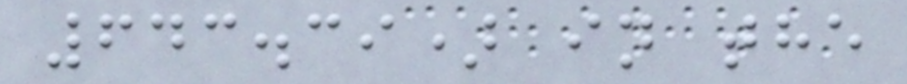643.39) in the
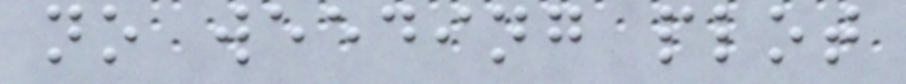no weeding plot
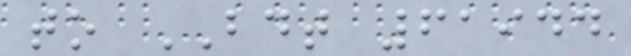to BDT 61944
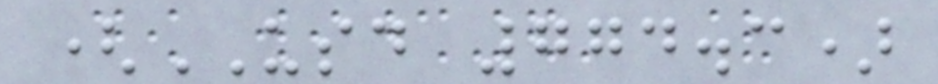(USD 774.3)
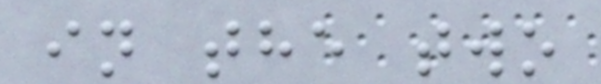in the two
